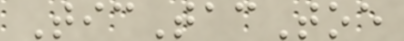TicTacToe
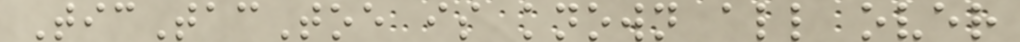TicTacToe is known all over
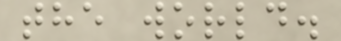the world.
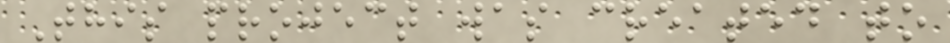This project was created to
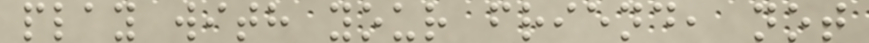play with your friend, not
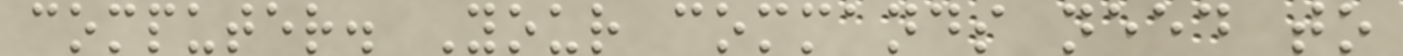computer. Your commands need to
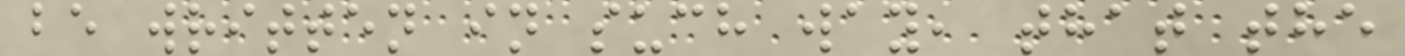be written in such way, that the
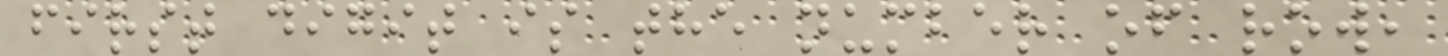first digit is the number of row,
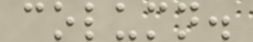column.
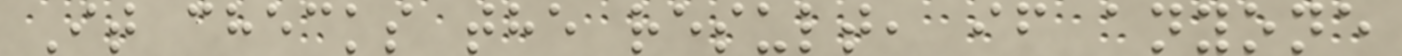It checks the result, if anyone
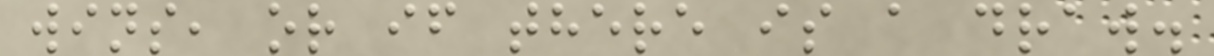wins, or if there is a draw.
